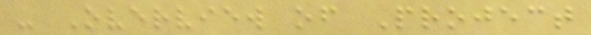- Overview of Project
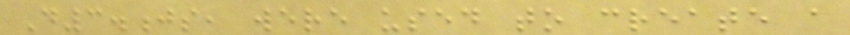D3.js, were used to create a
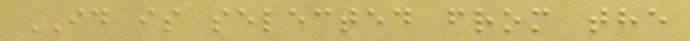ID is selected from the
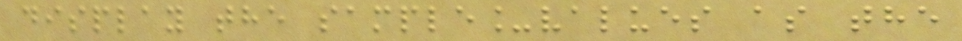display the sample_values as the
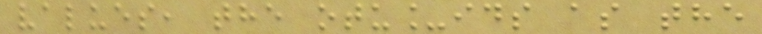values, the otu_ids as the
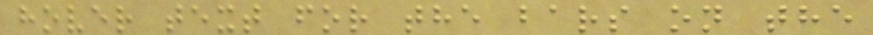hover text for the bars on the
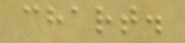chart.
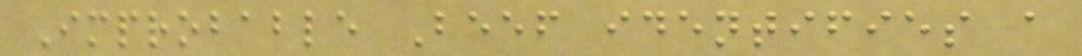Improbable Beef identifies a
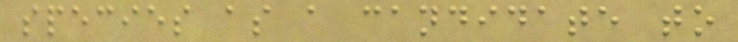species as a candidate to
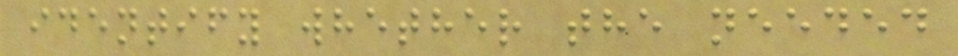identify whether the needed
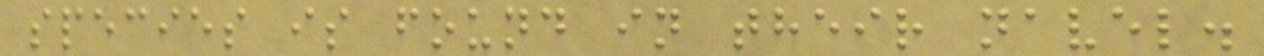species is found in their navel.
